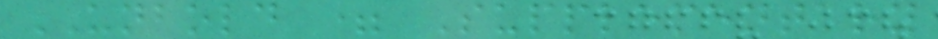UNBOLD = Supplementary
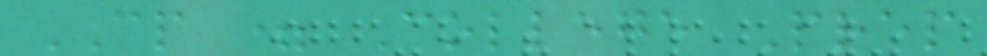CP = College Prep
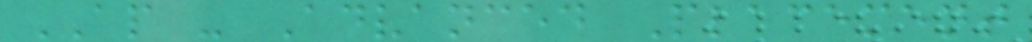AP - Advanced Placement
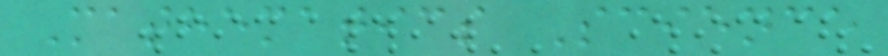Mathematics Science
